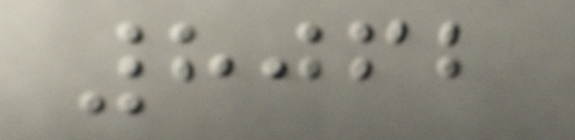8062
